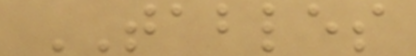TABLES
